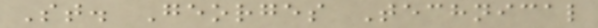St. Georges Technical
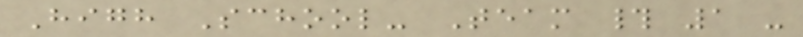High School- Team # 1 -
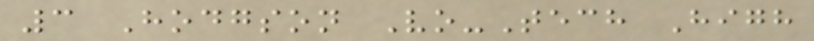3 Hodgson Vo-Tech High
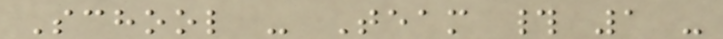School - Team # 1 -
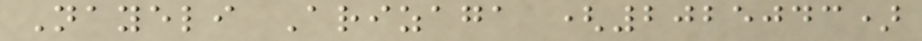Nayeli Arizaga (2025043)
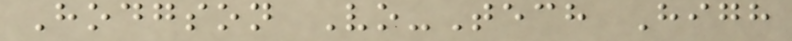Hodgson Vo-Tech High
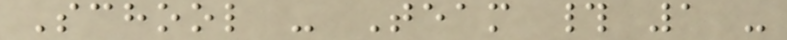School - Team # 1 -
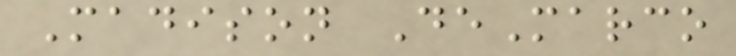Madison DeMarco
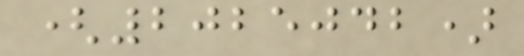(2025042)
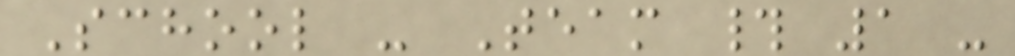School - Team # 1 -
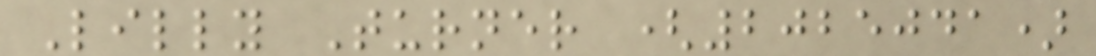Lilly Turner (2025041)
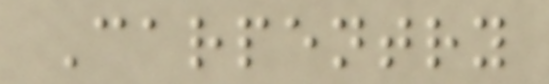Carpentry
